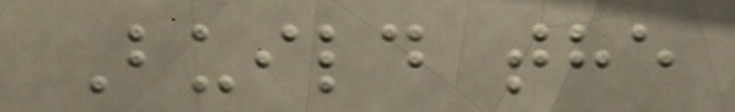Build the
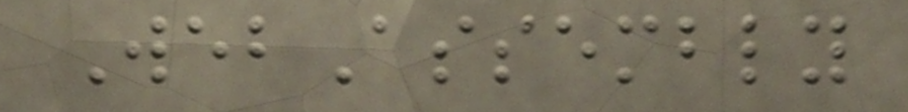WebAssembly
